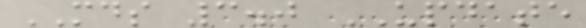MDS 3.0 UPDATE
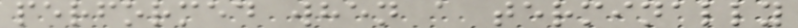performed when a terminally
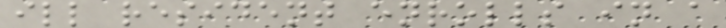ill resident enrolls in a
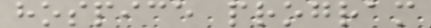hospice program
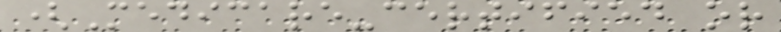(Medicare-certified or
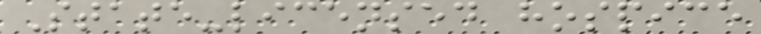State-licensed hospice
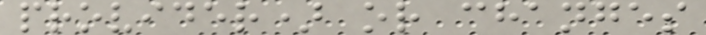provider) or changes
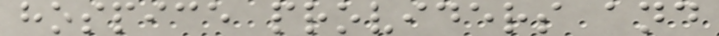hospice providers and
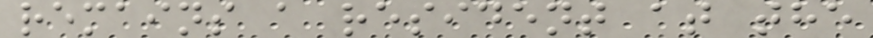remains a resident at the
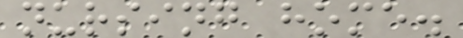nursing home.
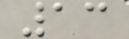13
